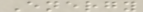Energy
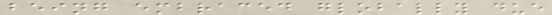being embraced globally due
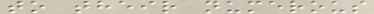to their numerous
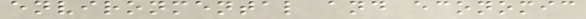environmental and economic
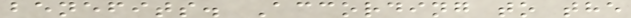benefits. According to the
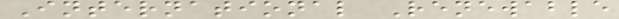International Renewable
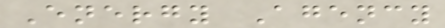Energy Agency
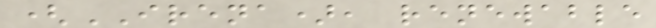(IRENA), renewable
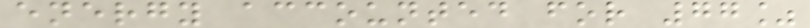energy accounted for 77%
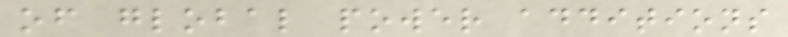of global power additions
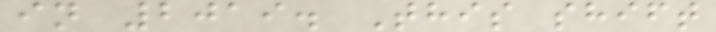in 2019. This shift
